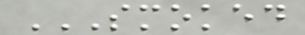SMOKED
